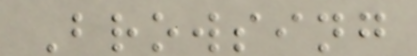Browsing
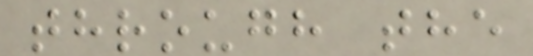through the
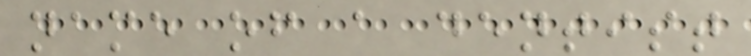name of a dentist
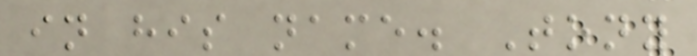in his name. Tony
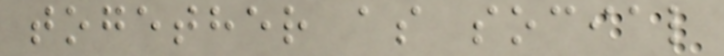together as social
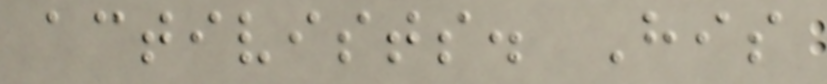activists. His
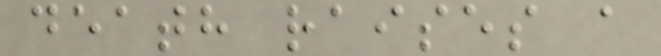death raises a
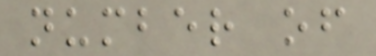number of
